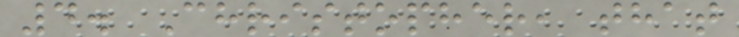4. Christopher, that
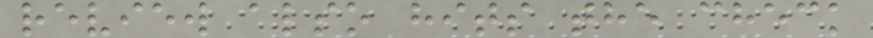review also hits the check
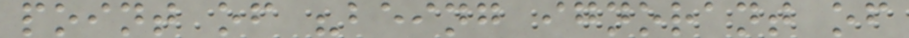point of "being ignorant of
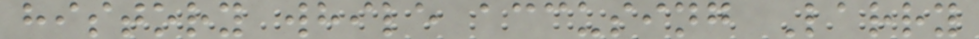history while accusing Larry
